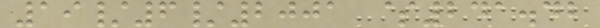19/6/2001 $241.42
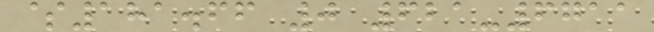$181.66 0 621-6711
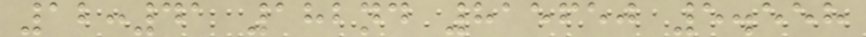12:41 182nd 815650 5.558
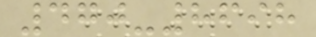470-8698
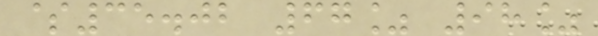$35.02 67% 98%
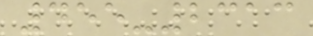455-2313
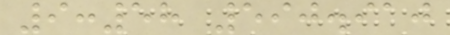9:58 590.910
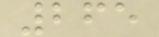265
